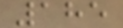185
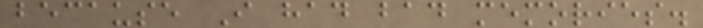because I had bad memories.
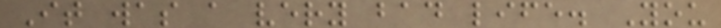It was a very bad life. You
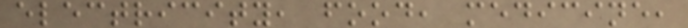electricity, food, medicine,
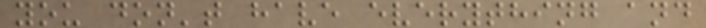you don't have everything and
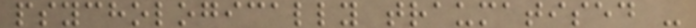psychologically traumatised -
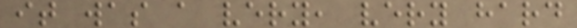it was a very, very hard
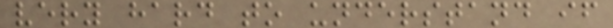very hard to understand if
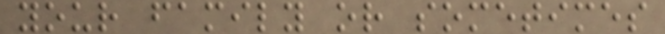your family or sometimes
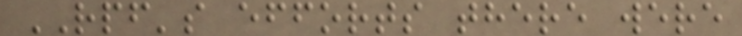RPF's efforts there were
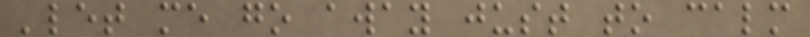'let me go away just to calm
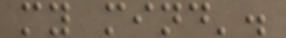my mind'.
